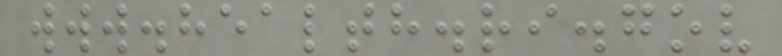www.health.ri.gov
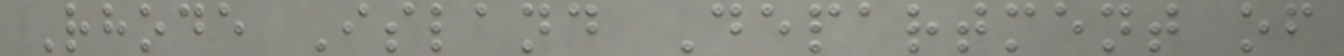Rhode Island Department of
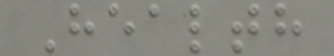Health
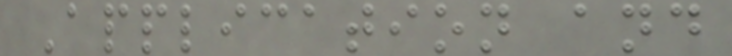Application and
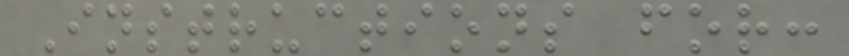Instructions for:
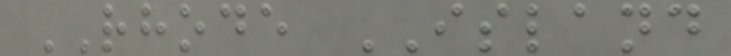RHODE ISLAND
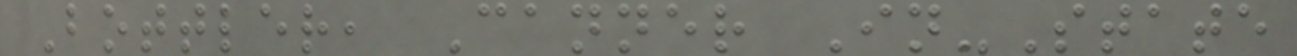Bottler, Canner In-State
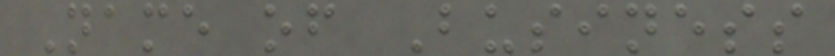Name of Business
